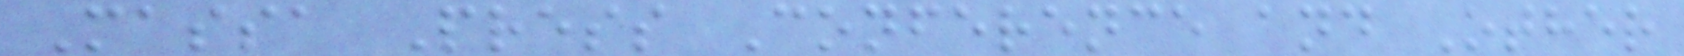Massa Press Conference and Other
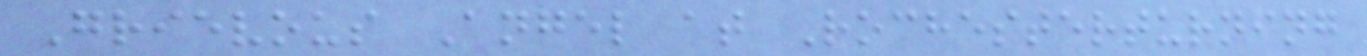Grievous Angel at Rochesterturning
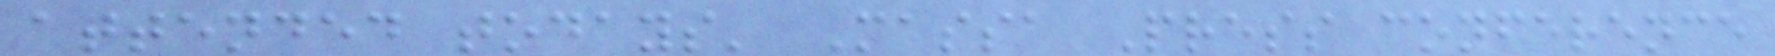attended todays' Massa Press conference
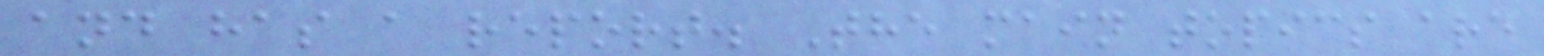and has a report. The main topics are
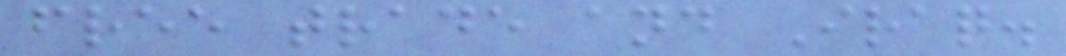free trade and Iraq.
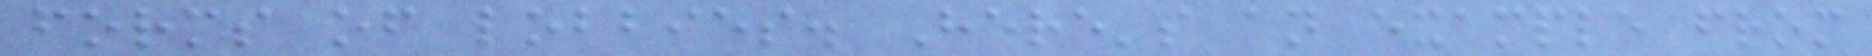forms of lobbies. Here's an example from
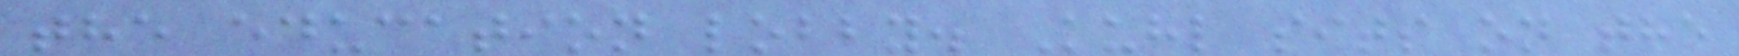the education lobby. Kuhl sits on the
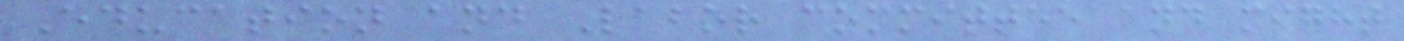Education and Labor committee and might
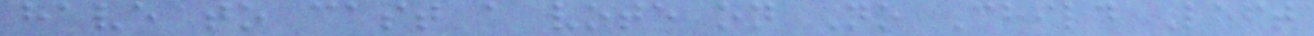have to cast a vote on No Child Left
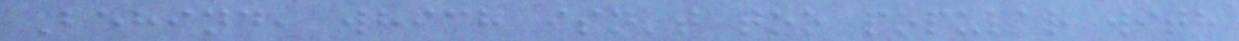Behind, which isn't too popular with
